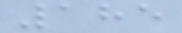185
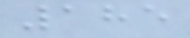185
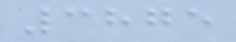3875
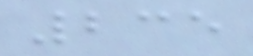235
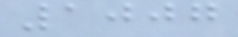1007
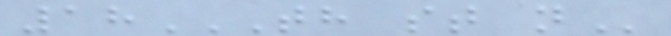18TH ST N
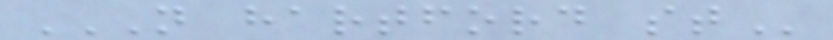N HARTFORD ST
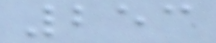253
